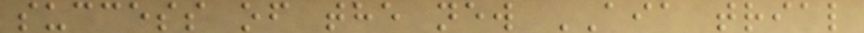success of the new AIA trial
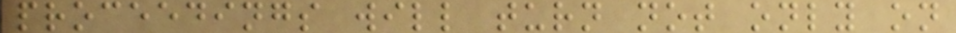proceedings will turn not only on
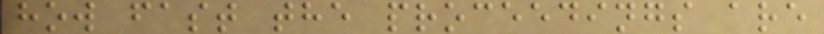how fast the proceedings are
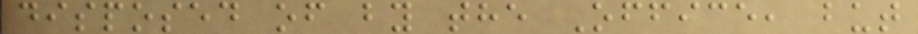disposed of by the Office, but
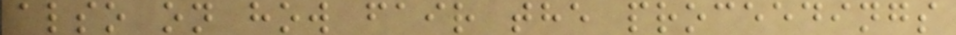also on how fair the proceedings
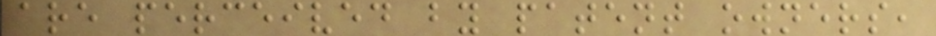are perceived by patent owners,
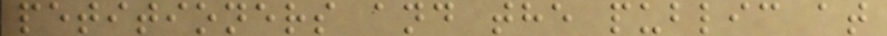petitioners and the public at
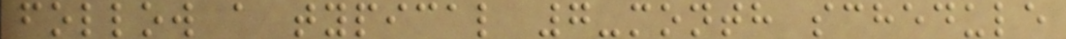follow a typical 7-month schedule
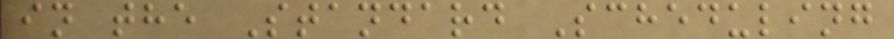in the Standard Scheduling
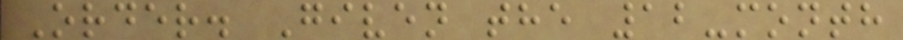Order. Given the 12-month
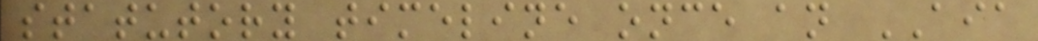statutory timeline once an AIA
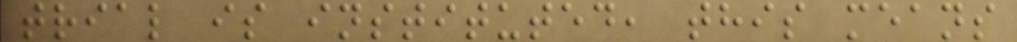trial is instituted, this means
